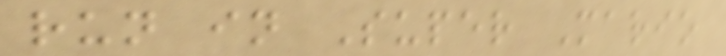run in Super Mario
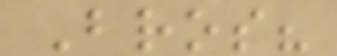Bros?
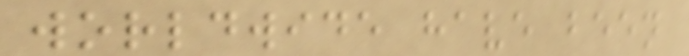worldwide have been
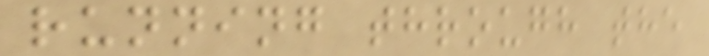running through the
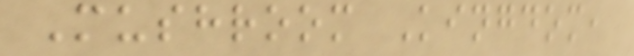Mushroom Kingdom,
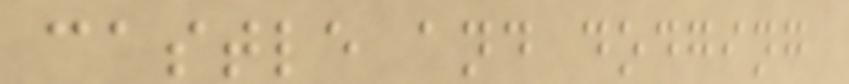castle and dodging
